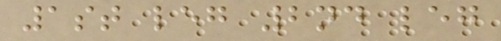1st leg 2nd leg
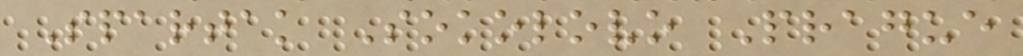Spartak Sokolovo Prague
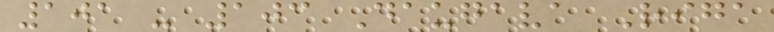101 - 103 Daugava Riga
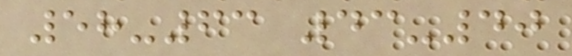58-63 43-40
